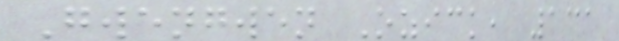Gwengwen Ozick, 131
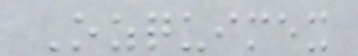Ozquimex
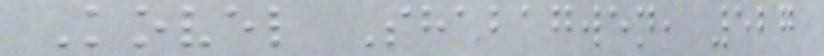Kovel Shabagwen, 527
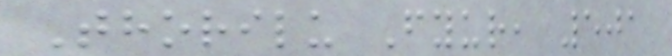Thorilu Fyur, 501
